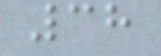38
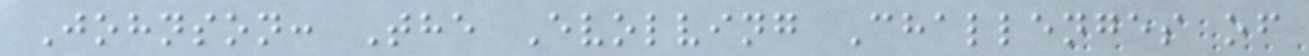Johnson: The Evolving Challenges of
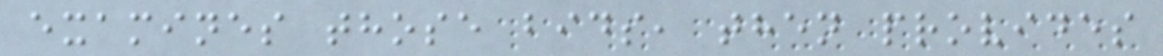examines those bids, then provides
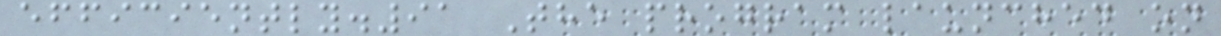efficiently.91 The program launched on
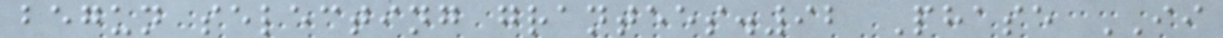begun selecting grantees.92 Phase II
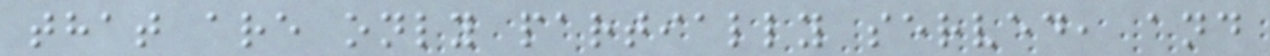that are only partially served, and
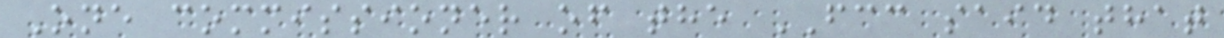One commissioner of the FCC said that
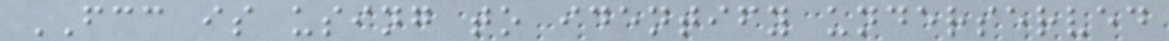FCC is using to identify underserved
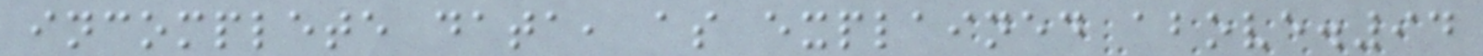incomplete data, as explained above.94
